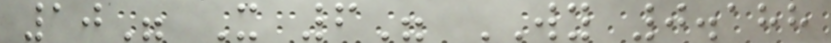10" X 6" WY 0.188
